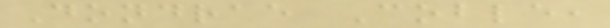Dondrae Coble,
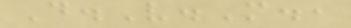D.V.M.,
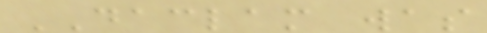DACLAM was
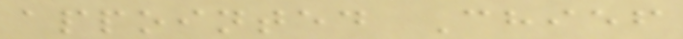appointed Chief
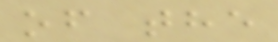of the
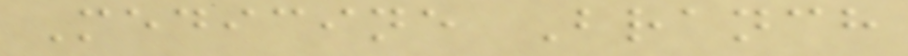Medicine Branch
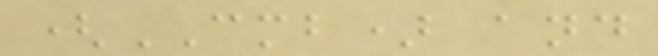(CMB) and
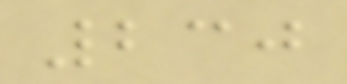230
